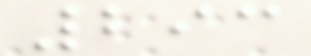293
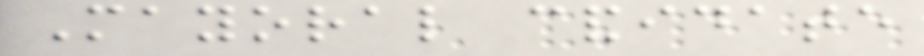Mayoral candidate
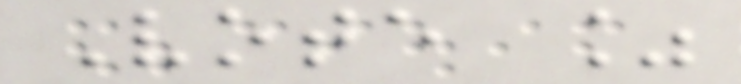Vote %
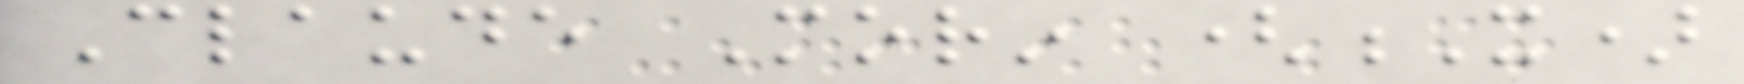Claude Morin (X)
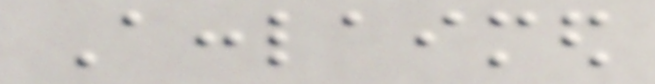Acclaimed
